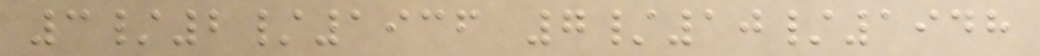3/2/1936 7/10/1948
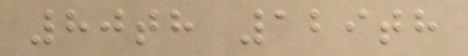80th 129th
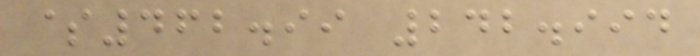$462.99 242.994
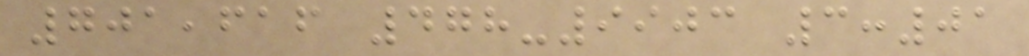701,616 478-9903 3:01
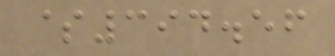$394.56
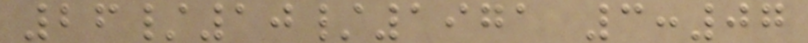26/10/1971 3:07
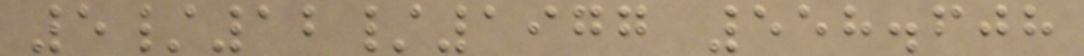5/12/1977 558.608
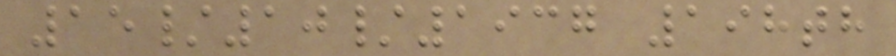15/10/1937 198th
